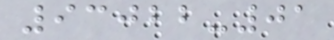93022-01
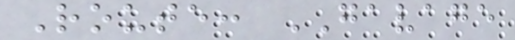Route: GAVAGE
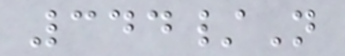344/N
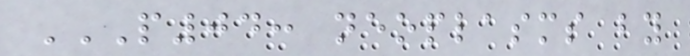P04: NEOPLASMS BY
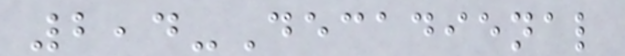2,4-Decadienal
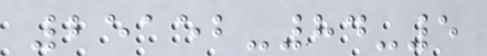25152-84-5
